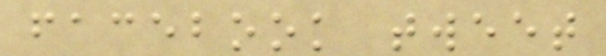facebook tweet
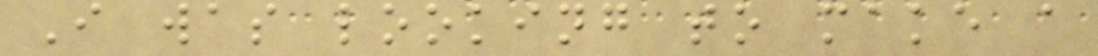I was looking to make a
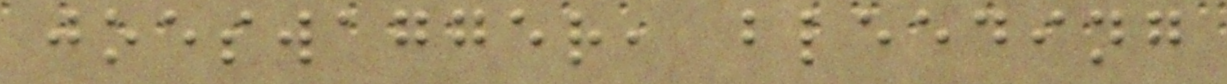joeswagger, bleeding
